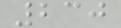230
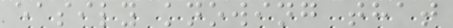easily knowing that
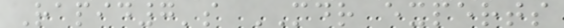Rapid7's MDR experts
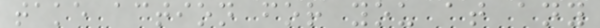take action for you at any
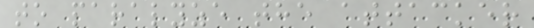to paralyze the attacker
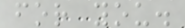for you.
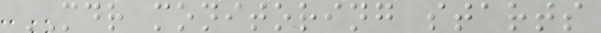MDR monitoring starts
